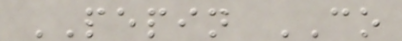PEPIN CO
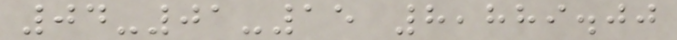04-01-15 8,889.00
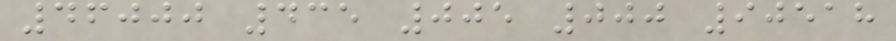46000 435 005 000 90518
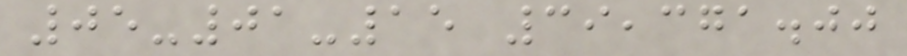05-01-15 39,371.00
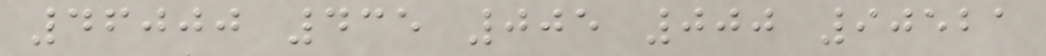46000 435 005 000 90521
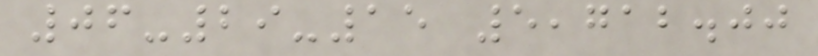06-29-15 5,712.00
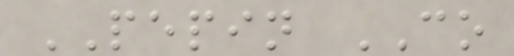PEPIN CO
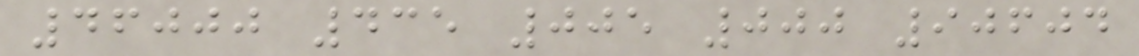46000 435 005 000 90604
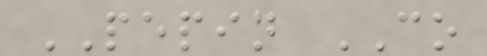PEPIN CO
